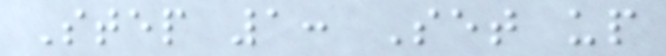Step 1: Set up
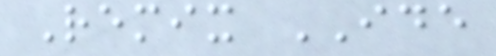Remix IDE
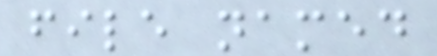file named
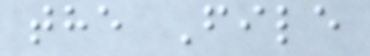the File
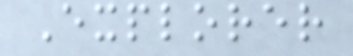Explorer
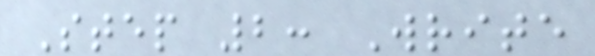Step 2: Write
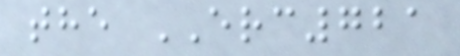the ERC721
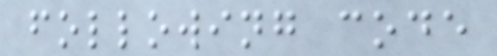following code
